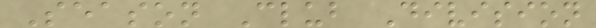Season Club Division
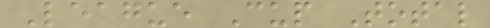League Cup Total
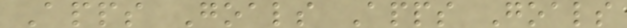Apps Goals Apps Goals
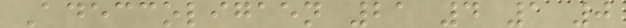Adeccoligaen 21 4 1 0
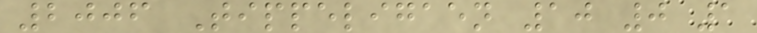2006 Tippeligaen 10 0 1
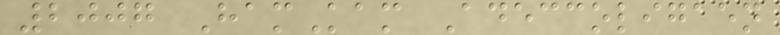2007 HamKam Adeccoligaen
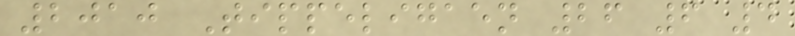2010 Tippeligaen 26 6 4
